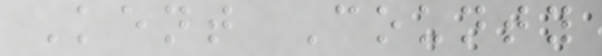Kent County
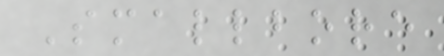Smallbore
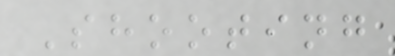Shooting
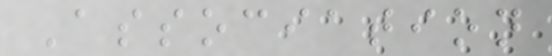Association
